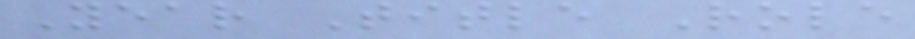Year Title Role
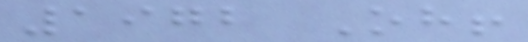1972 Oh!
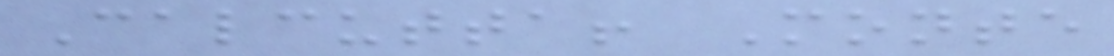Calcutta! Monte
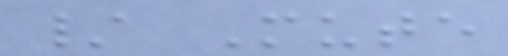/ Mute
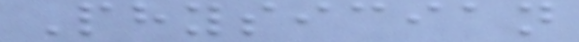Physician
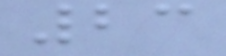23
